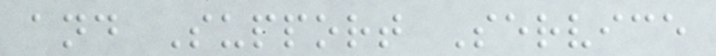and Support Service
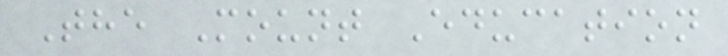The Mount Education
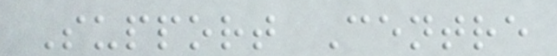Support Centre
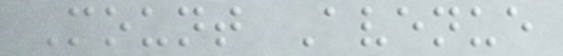Mount Avenue
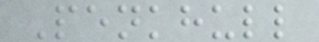Penkhull
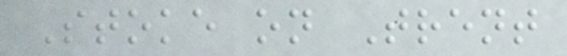Stoke on Trent
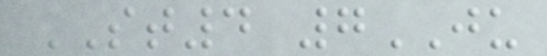ST4 7JU
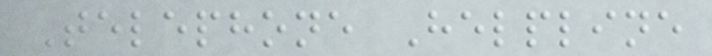Telephone Helpline
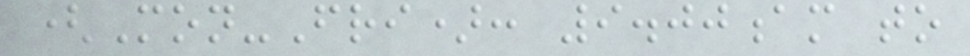(Mon-Fri): 9.00am to
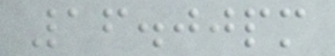16.00pm
